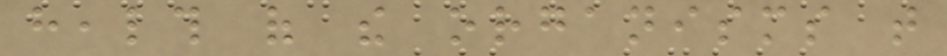health of the organisms that
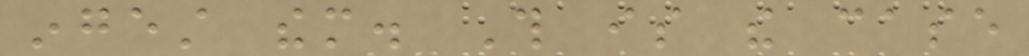ingest them. This is the case
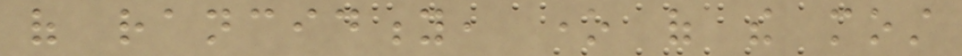of rancidity, one of the most
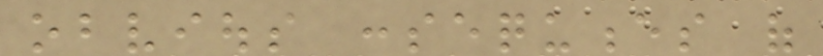obvious consequences of
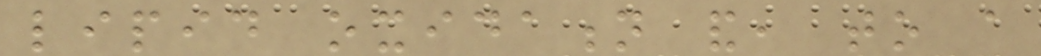lipid oxidation and, to a
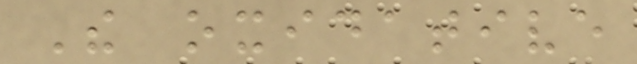The oxidative
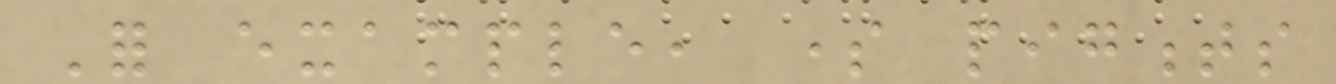For example, some pigments
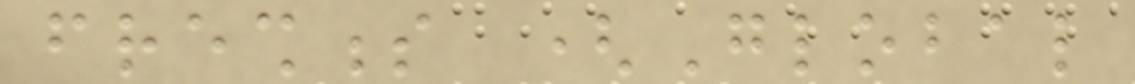freshness (Global
